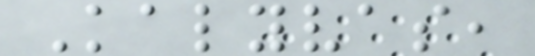Kalyvas,
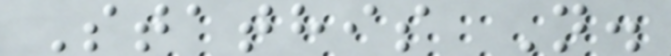Stathis N.
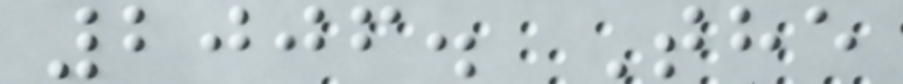2006. The
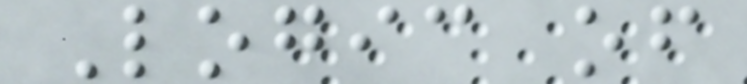Logic of
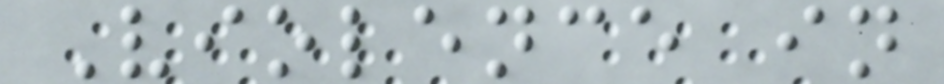Violence in
